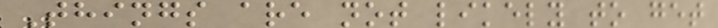Things are not likely to get
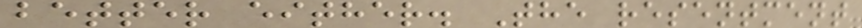better either. The resentment
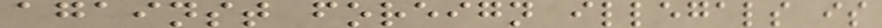against foreign illegals is
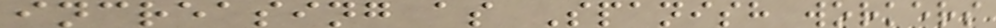increasing as Spanish workers
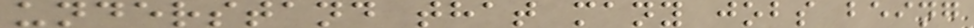understand that many jobs being
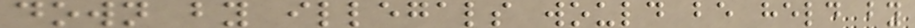down by illegals would be held by
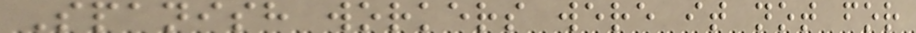Spanish workers were it not for
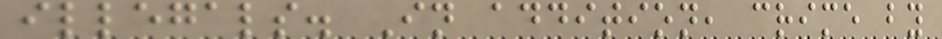illegals. In addition, crime by
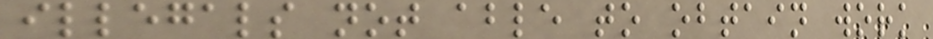illegals not able to obtain work
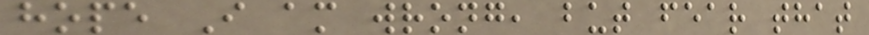hope I am wrong, but fear that
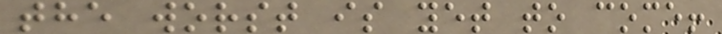the worst is yet to come!
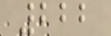222
